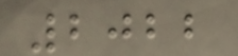2022
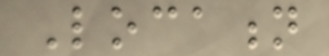Location
